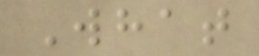What
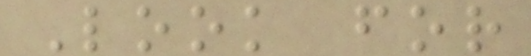Look for
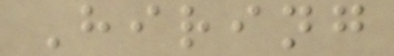Hiring
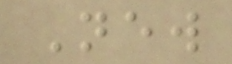New
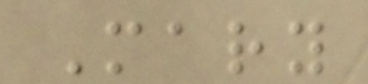Mary
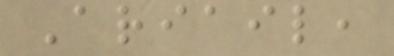Ariail,
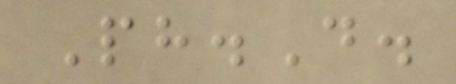Ph.D.
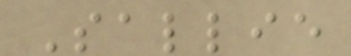Sallie
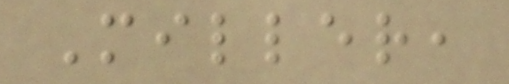Miller,
